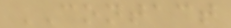CONTACT
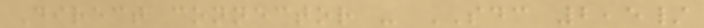Direct connector - SDC 2,5/
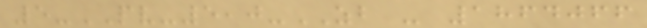5-PV-5,0-ZB - 1864066
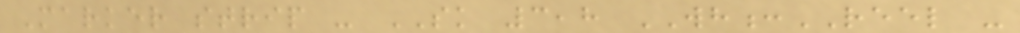Marker strip - SK 3,8 WH:REEL -
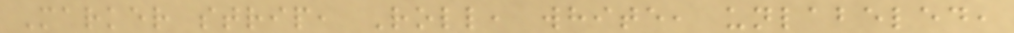Marker strip, Roll, white, unlabeled,
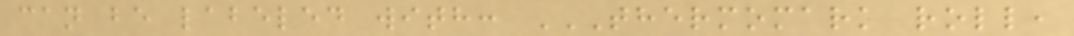can be labeled with: THERMOMARK ROLL,
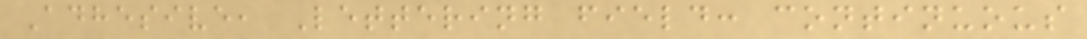Adhesive, Lettering field: continuous
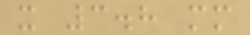x 3.8 mm
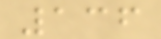136
